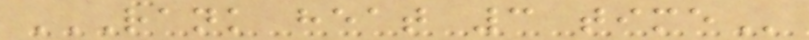RANK HEAT 3 TIME
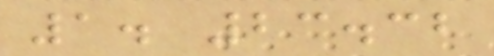1. 23.32
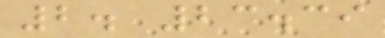2. 23.39
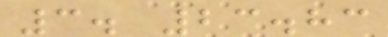3. 23.83
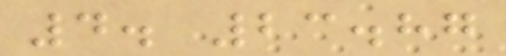4. 23.87
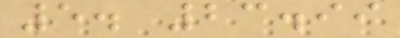5. 23.99
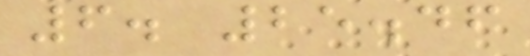6. 25.46
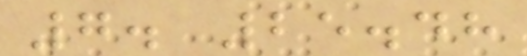7. 25.48
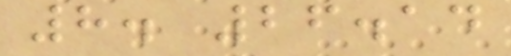8. 26.14
